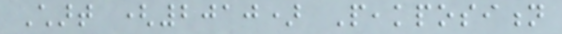Chart (2010) Peakposition
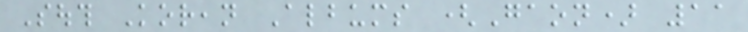South Korean Albums (Gaon) 11
